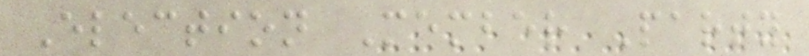Election Member Party
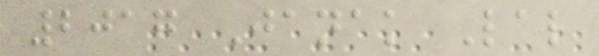2017 Janak Lal
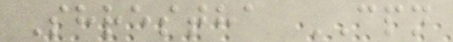Shrestha CPN
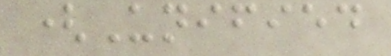(Unified
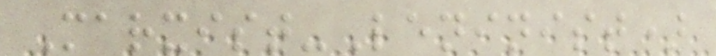Marxist-Leninist)
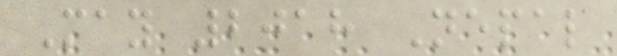May 2018 Nepal
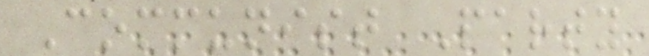Communist Party
